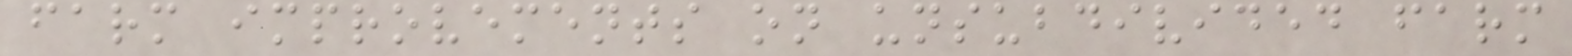farm improvements on unsubdivided farm
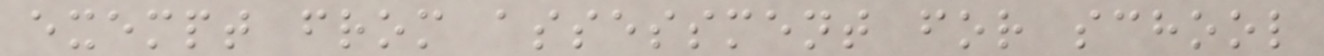exempt from assessment for school
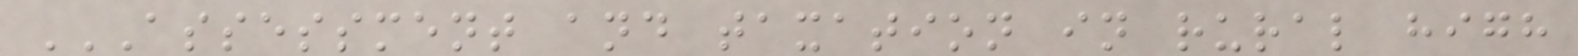ASSESSMENT AND TAXATION IN RURAL HIGH
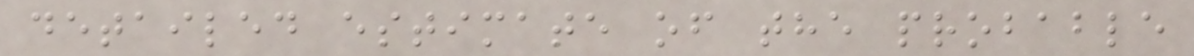detailed estimate of the probable
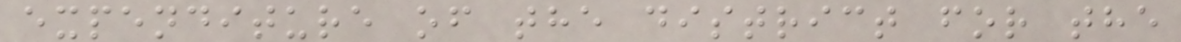expenditure of the district for the
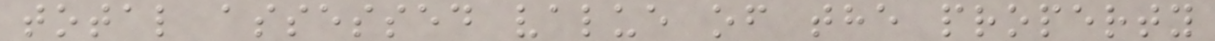total assessed value of the property
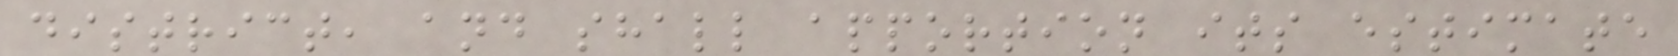district, and shall apportion its estimate
